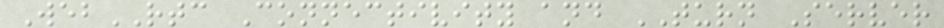WebRTC Connectivity and TURN Server
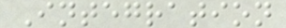Integration
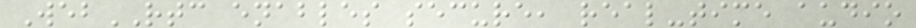WebRTC enables secure, real-time audio
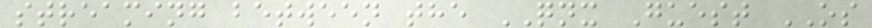streaming between the QNX Guest OS
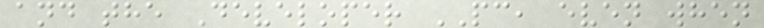and the Developer PC, even when
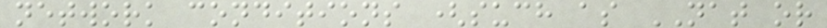network conditions (such as NAT or
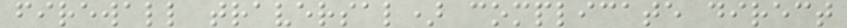firewall traversal) complicate direct
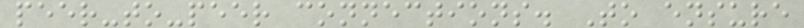peer-to-peer connections. To ensure
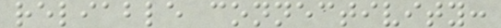reliable connectivity:
